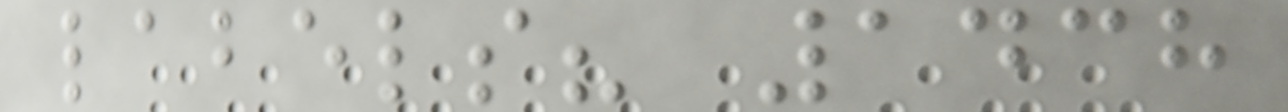labels? 1438
